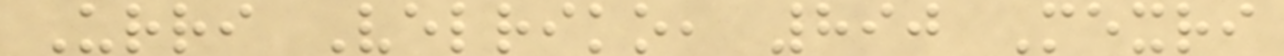Urri Velriko, 890 Mexri
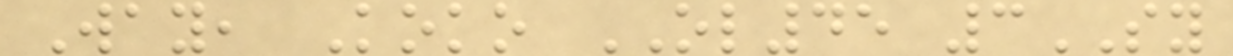Way, Koko OL45 3SY
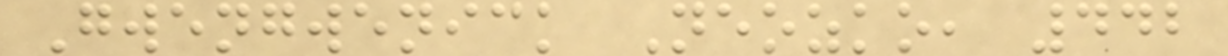Gwengwenick Neozko, 442
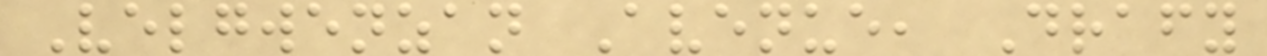Velgwenzan Avenue, Drafy
